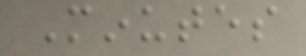Minutes
